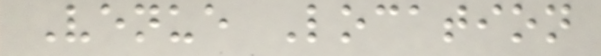Venue Location
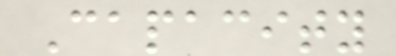Capacity
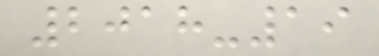2018-19
